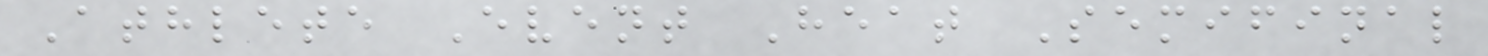Athlete Event Heat Semifinal
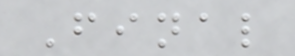Final
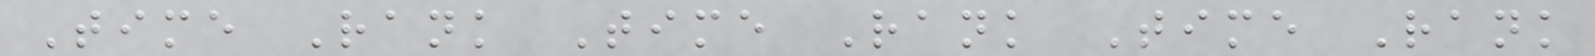Time Rank Time Rank Time Rank
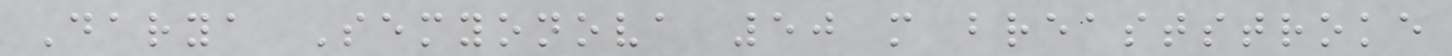Darya Semyonova 50 m breaststroke
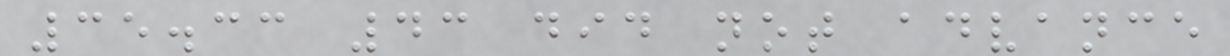35.33 43 did not advance
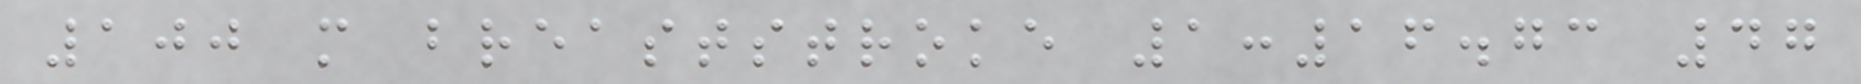100 m breaststroke 1:16.73 47
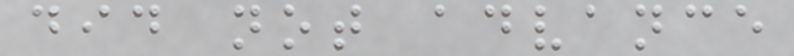did not advance
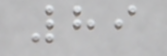89
